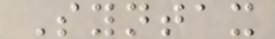Syntax
